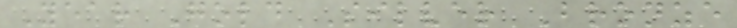Year Gold Silver Bronze
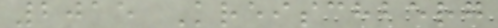2015 Kreischberg
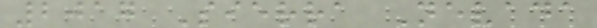2017 Sierra Nevada
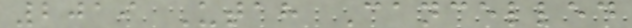2019 Utah Cancelled
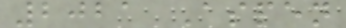2021 Aspen
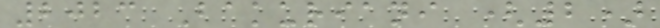2023 Bakuriani (2)
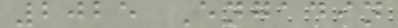2025 Engadin
